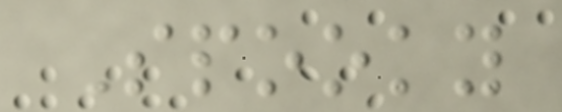Spooky
